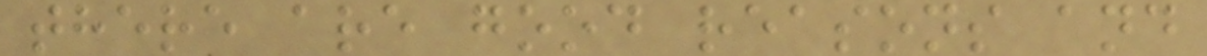there are good reasons and
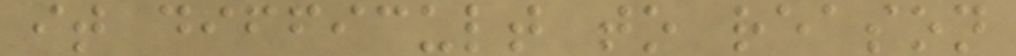it difficult to reason
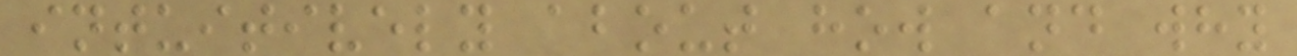intuitively about how and why
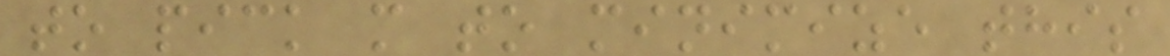to pick m to minimize this
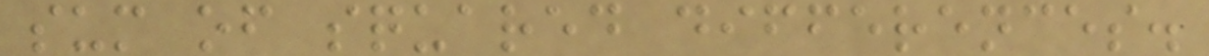sum of squared differences.
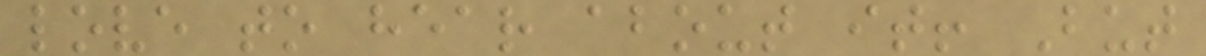love to hear about it! But
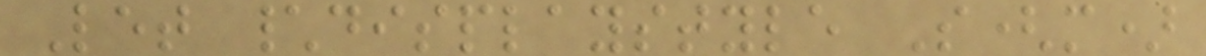Let \displaystyle S(m)
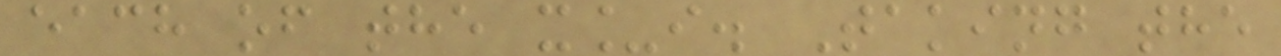each of the x_i. Taking the
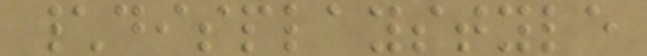\displaystyle
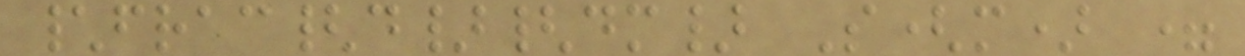\frac{d}{dm} S(m) =
